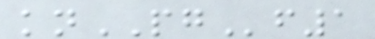knPGf1
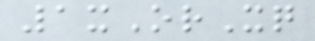1xOrXq
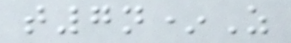t7n*Z
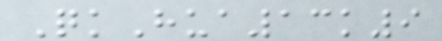QkHua13k9
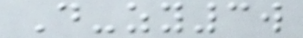D-zy3w
